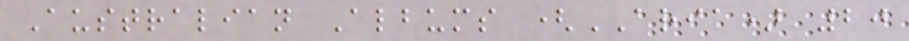Australian Albums (ARIA) 20
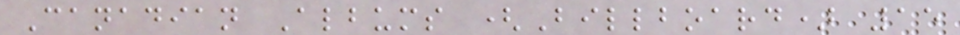Canadian Albums (Billboard) 15
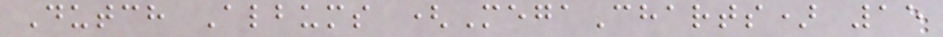Dutch Albums (MegaCharts) 15
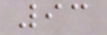93
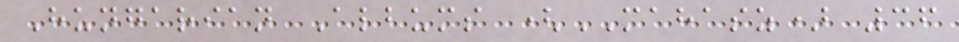Hungarian Albums (MAHASZ) 36
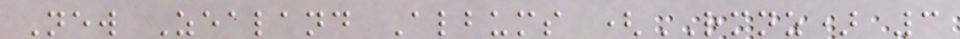New Zealand Albums (RMNZ) 3
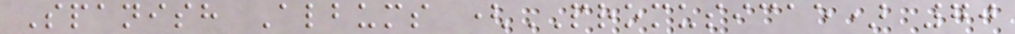Spanish Albums (PROMUSICAE) 70
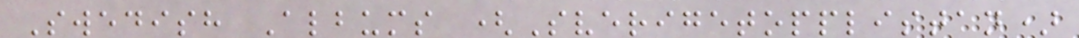Swedish Albums (Sverigetopplistan)
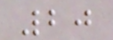20
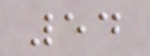54
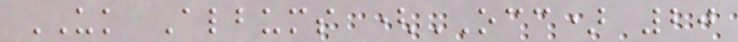UK Albums (OCC) 20
